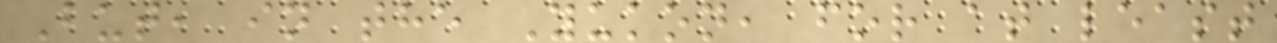But, in the Yukon, for at least
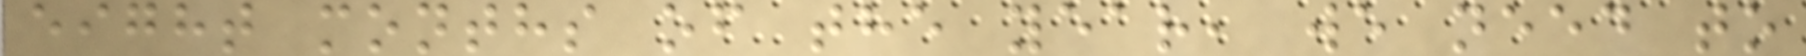eight months of the year, we need to
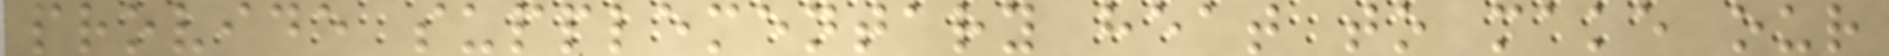provide supplementary heat to make our
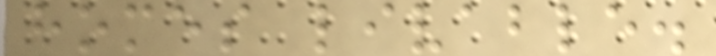homes livable.
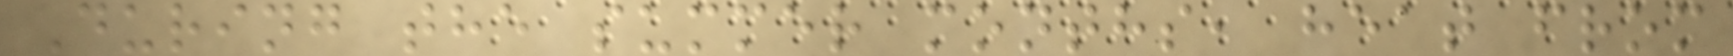During the summer months, heat from
